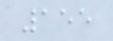155
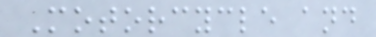Motorcycle and
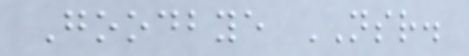Goodbye NSR.
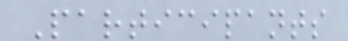Participants
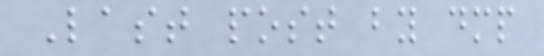Last post by dmp
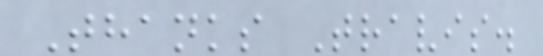Thanks Travis.
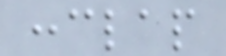:clap
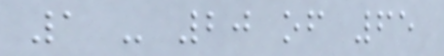1 - 20 of 65
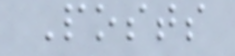Posts
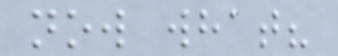now what?
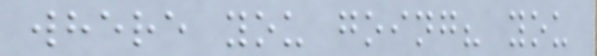where you going? you
